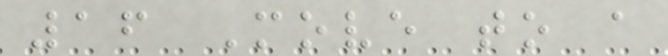16 Move to a
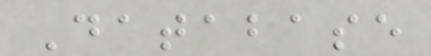Database
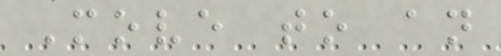Move to an
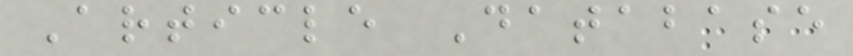Article Database
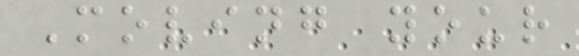Moving your
